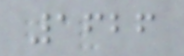1626
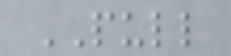PULL
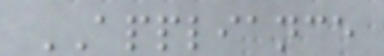APPLIANCE
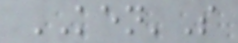KEN'S
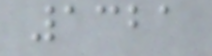1321
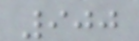900
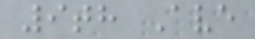9th Ave
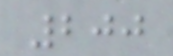200
